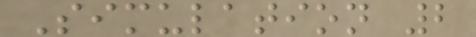Simulation 2
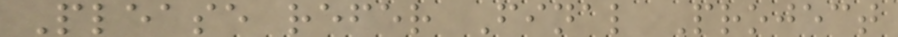Please refer Final Project
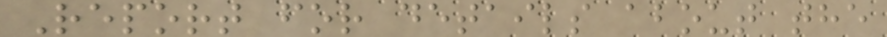Report for details about the
